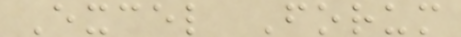Excel Forum
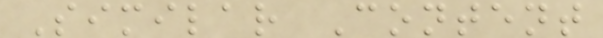Similar Content
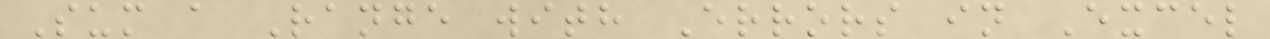Sum a Range with Errors in Excel
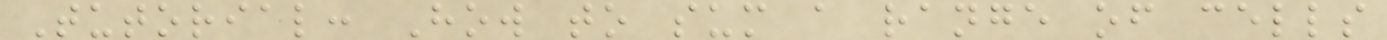Tutorial: How to sum a range of cells
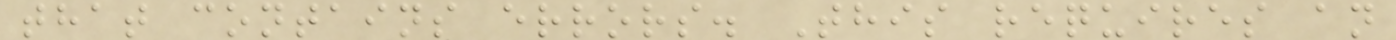that contains errors. This requires an
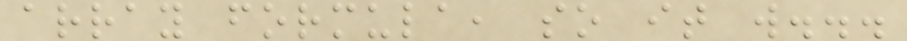array formula, so it w...
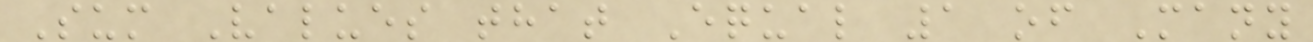Sum Values that Equal 1 of Many
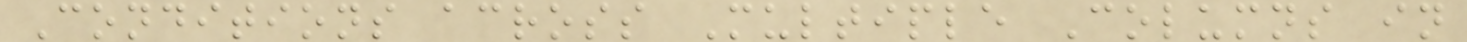Conditions across Multiple Columns in
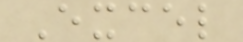Excel
